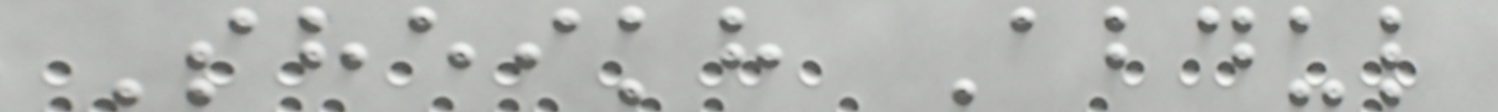Sheikh Abdul
